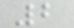2
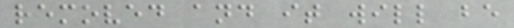removed and it will be
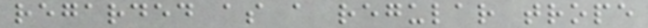regarded as a regular trope
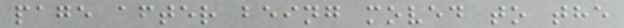page after being moved to the
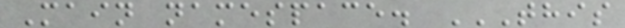Main namespace. THIS
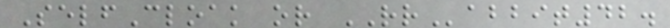SelfCloak or RRabbit42.
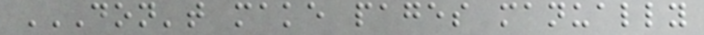DON'T MAKE PAGES MANUALLY
